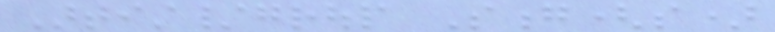Artist/group Song(s)
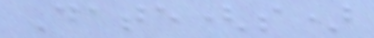Date(s)
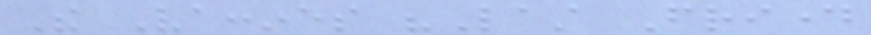The Vaccines "Last Friday
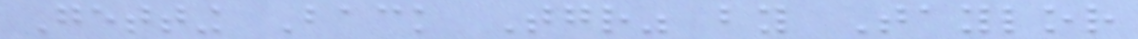Getting Back Together" by Taylor
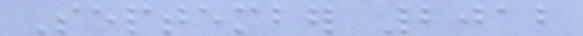September 2012
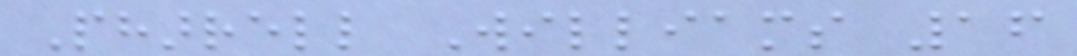Pharrell Williams 16
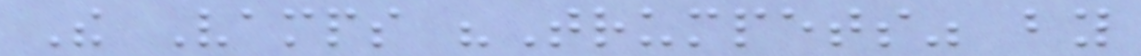The Vamps "Trumpets" by
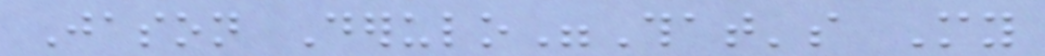Jason Derulo"That's My
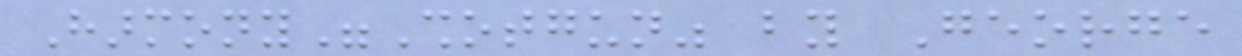Harmony"Shotgun" by George
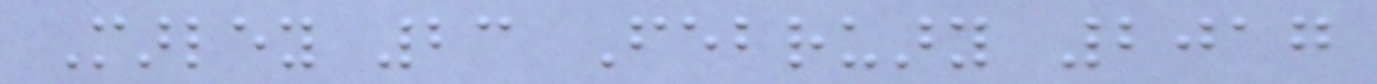Marley 23 February 2017
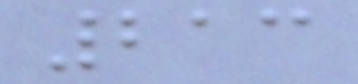213
